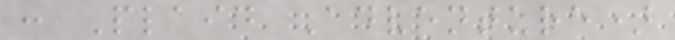: Plaid Adventure)
